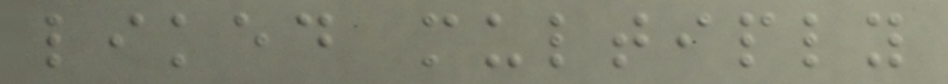liked multiply
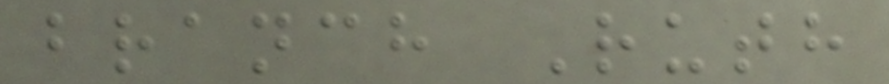branch Ruth
